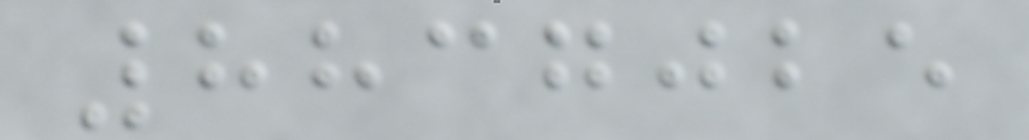8837025
